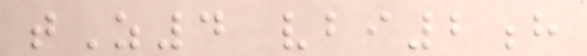tZ4 vbi2h
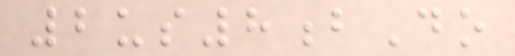2us8bDo
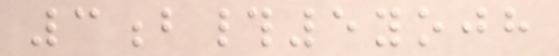3b#5yojh
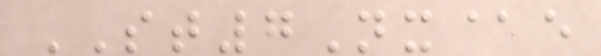ST7Nx@e
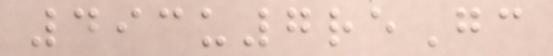493u7reGc
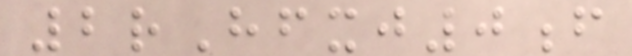2rHfxj0f
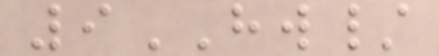9HW/
